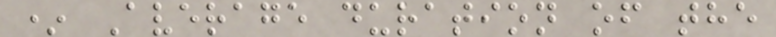* Average duration of the
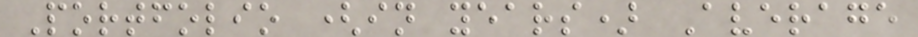Portfolio (in years) Average
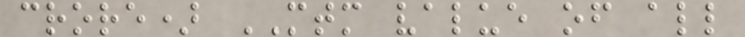crore) MTM value of all
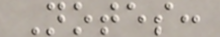Notes:
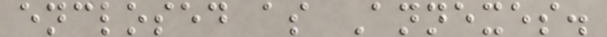enclosed as Annexes.
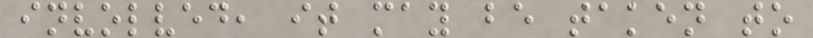involved, it may be taken to
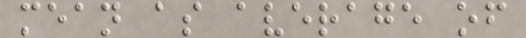mean as average of
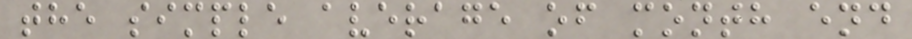the simple average of month end
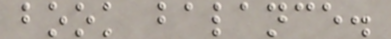book balance.
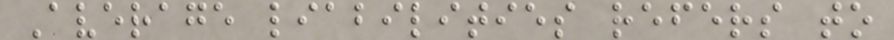Average liabilities refers to
